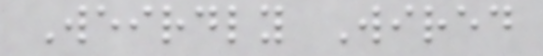Weirdly Wired
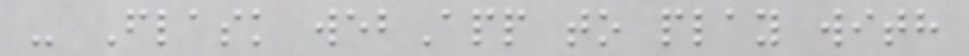- Flask webApp to play with
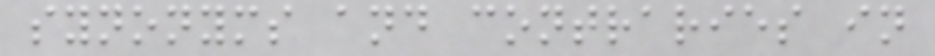synonyms and contraries in
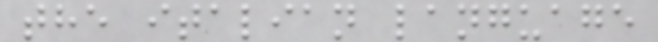the italian language
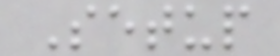Setup
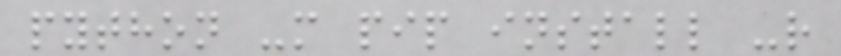python -m pip install -r
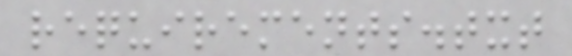requirements.txt
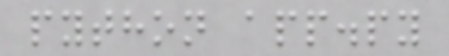python app.py
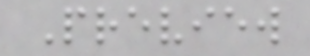Preview
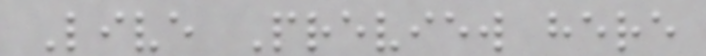Live Preview here
